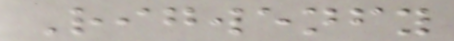Rigwenfy
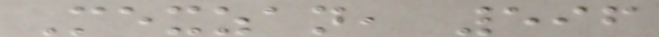Mexzan, 596
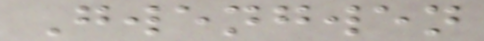Gwengwen
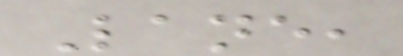Lane,
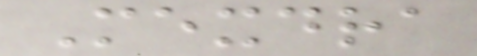Mexdra
